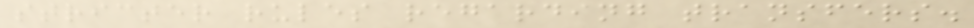stricter rules regarding transfers.
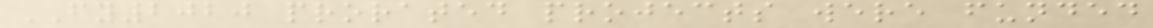FY2020 prorated projects were funded
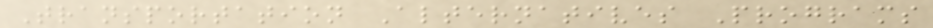Transportation Alternatives Programs
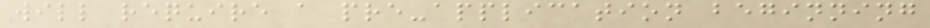will require a pre-application beginning
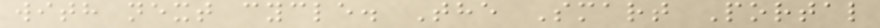with next cycle. The Smart Portal
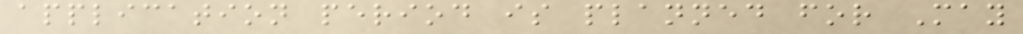application period is planned for May
